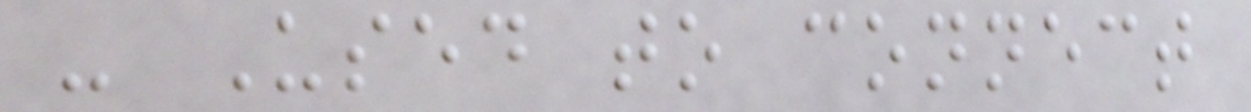- Used to connect
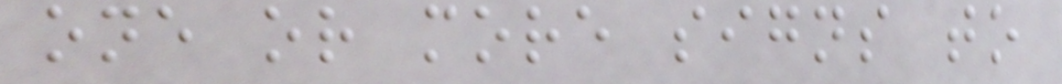one or more signs to
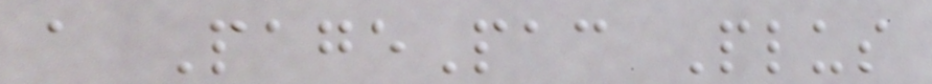a PagePac Plus
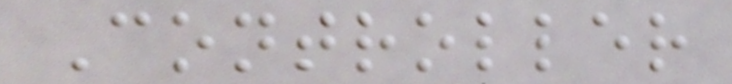Controller
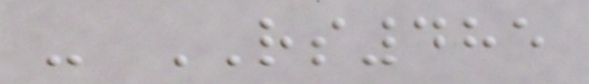- RS485
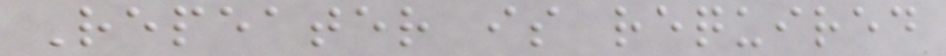Repeater is required
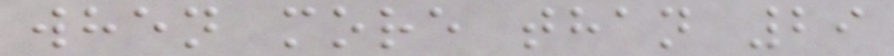when more than 29
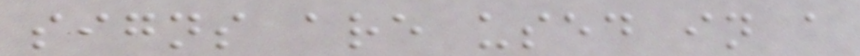signs are used in a
